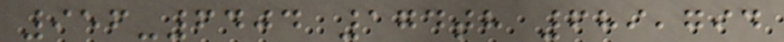956-6404 174th 689,794
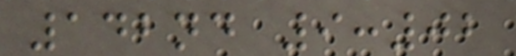142nd 9:02
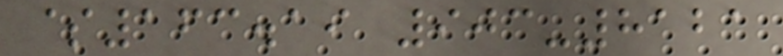$163.19 903-8121
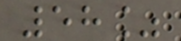58%
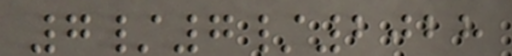7/7/2028
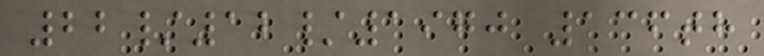22/12/1970 136th
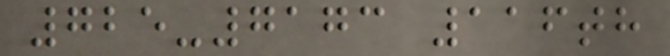725-7173 116th
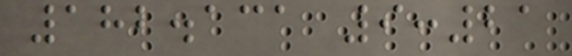182.131 9:21
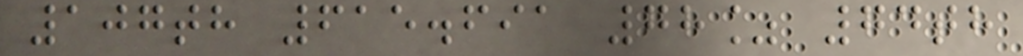107th 615.691 78% 74th
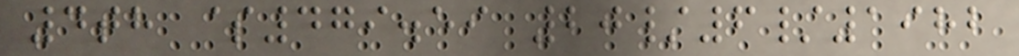4th $479.59 20/6/1982
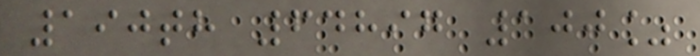190th 64897 100%
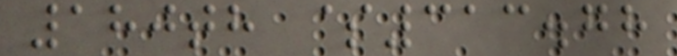180th $313.78
